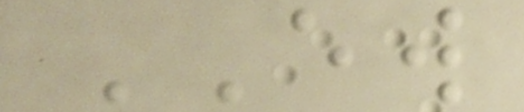EW
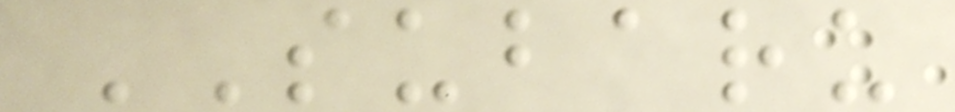SUBARU
